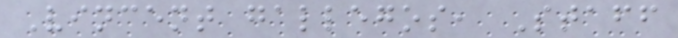Vincent gallegos, Staff
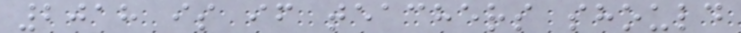2018 is if teachers should
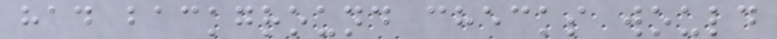had background checks would
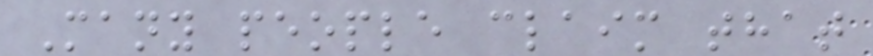Many people claim that
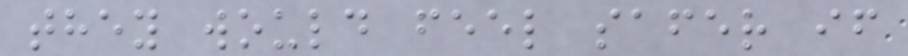they would feel safer if
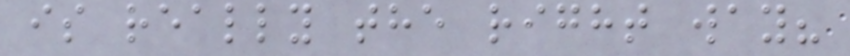is really the right way?
